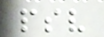psv
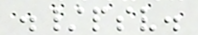./psv.
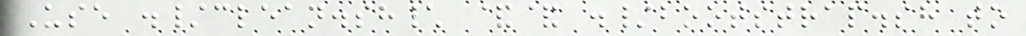Use ./clean.sh\ && ./bootstrap.sh to
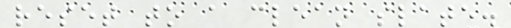reset to a clean slate.
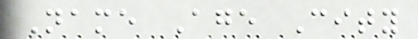Name Age City
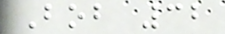Bob 32
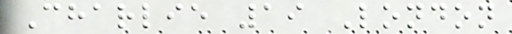Charlie 19 London
